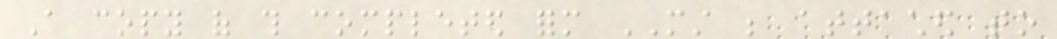A copy of this completed form MUST be attached to
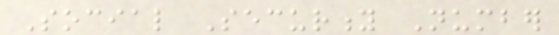Social Security Number
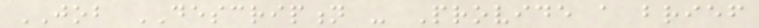JOB DESCRIPTION - Provide a brief
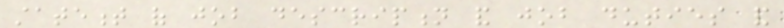statement of job description and job duties and
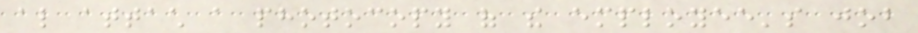also attach a photocopy of the employee's job
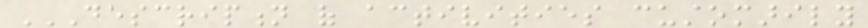DESCRIPTION OF ACTIVITIES CUSTOMARILY
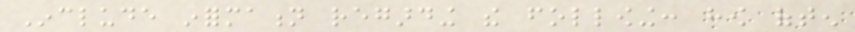Include information regarding the following: how often
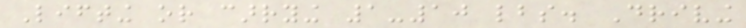Lifting or carrying 1-10 lbs. Driving
